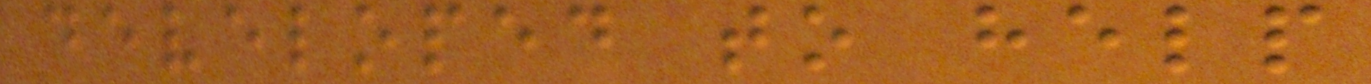developed to help
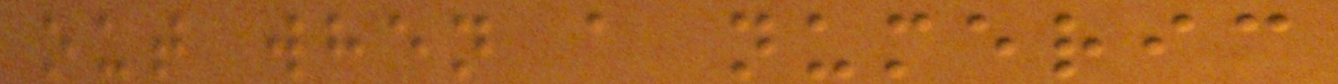out when a numeric
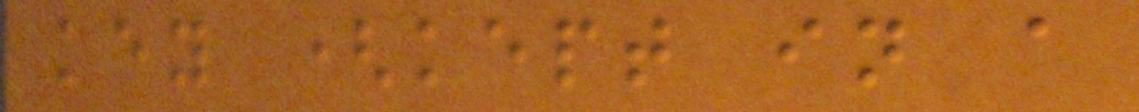key (kept in a
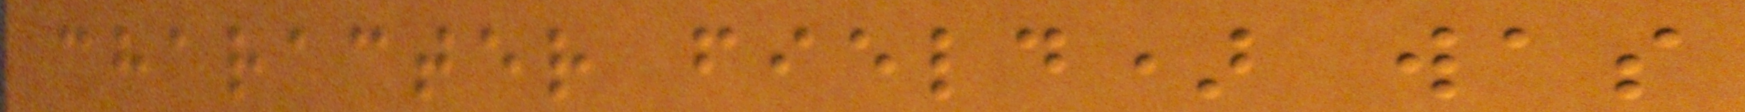character field) was
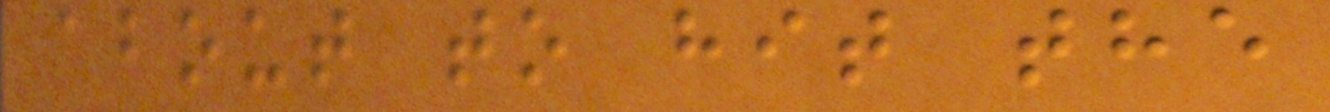about to hit the
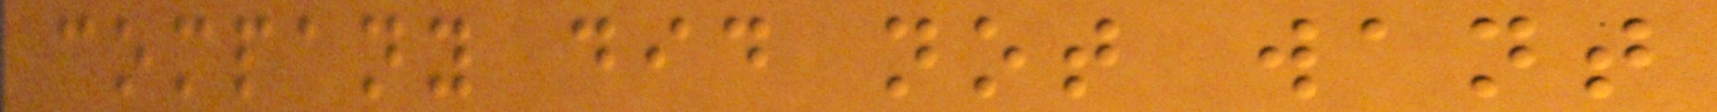company did not want
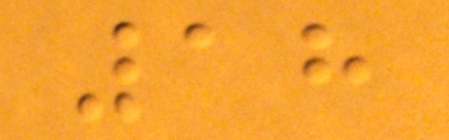18
